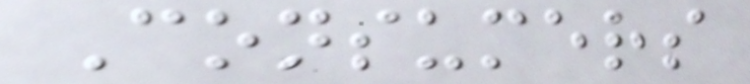Consumers
